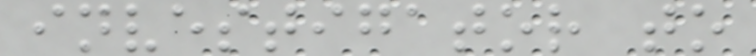investigator to
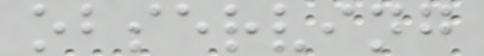observing
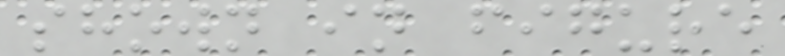shown in figure
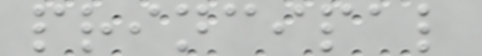principal
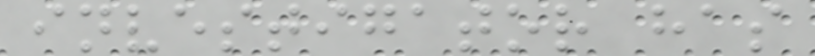investigator has
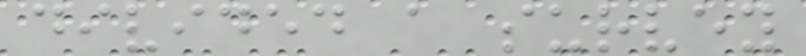divided a survey
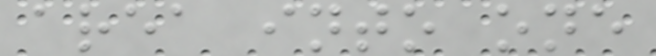area into one
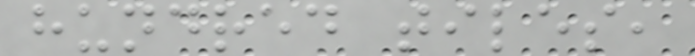hundred tiles,
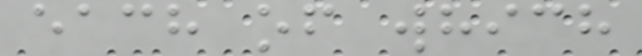each of which
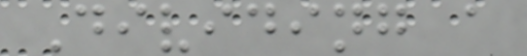Dividing a
